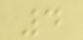4
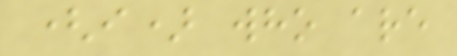(i) who are
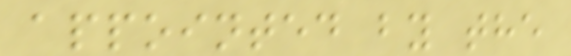appointed by the
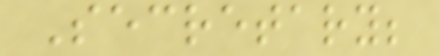Secretary;
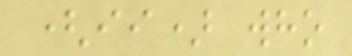(ii) who
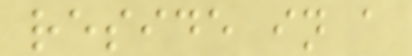reside in a
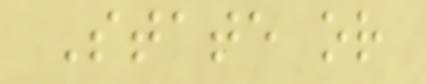State or
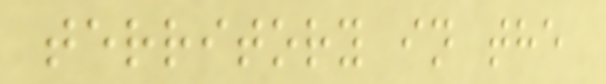territory in the
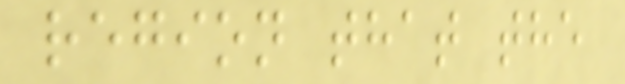region that the
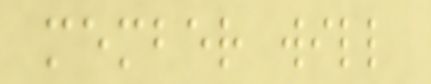member will
